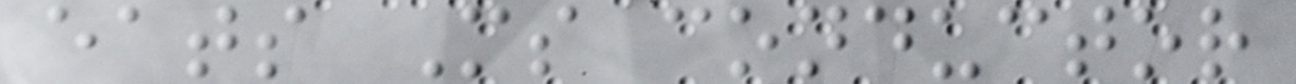eats Ms conductor
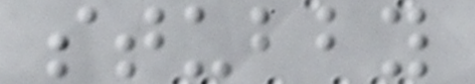stubby
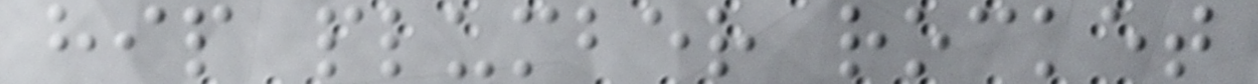hip plumber rocket
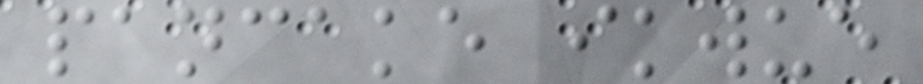pancake ikwue
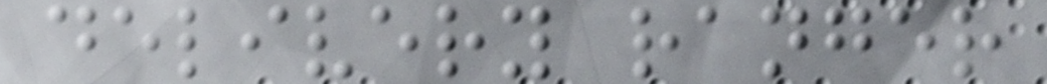delivery ranger
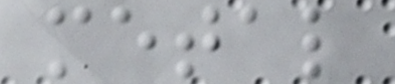metal
